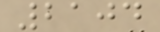2104
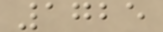1725
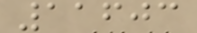11603
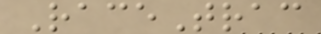RaceTrac
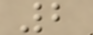2
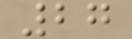27
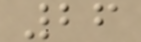26
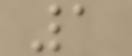1
